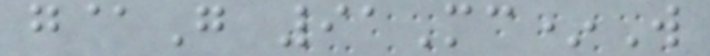g@G 91Mc*W
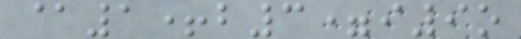@1+b3=i9o
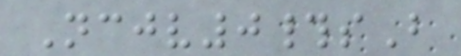Ncjv0#sB
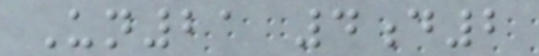Un21 4d2
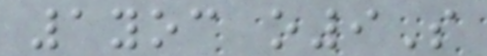1yoc o9S
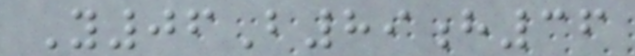Y06B89h36
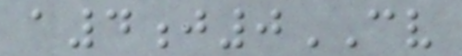a4j0CV
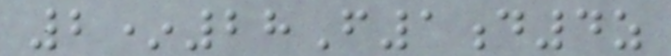2*28F1d4z
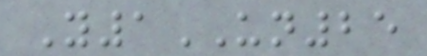Y1UN25
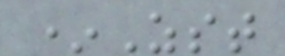*Zst
